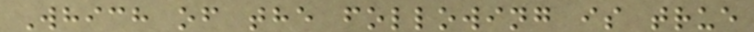Which of the following is true
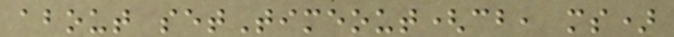about setTimeout(cb, ms)
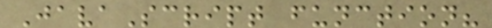JavaScript function?
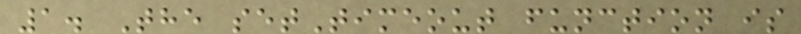1. The setTimeout function is
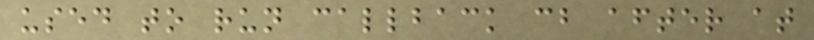used to run callback cb after at
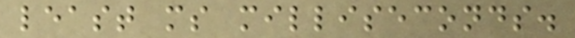least ms milliseconds.
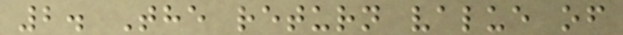2. The return value of
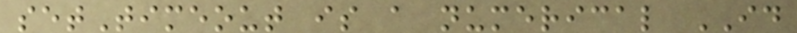setTimeout is a numerical ID
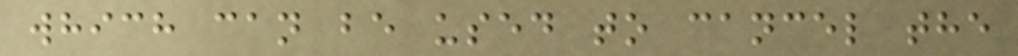which can be used to cancel the
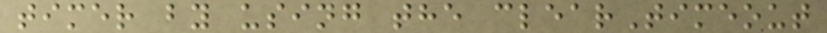timer by using the clearTimeout
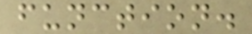function.
